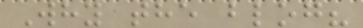Why the blog?
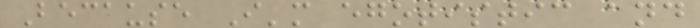Because I'm egotistic and
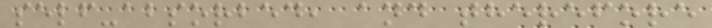self-absorbed, and therefore
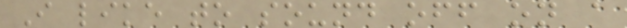I like to sound off on a
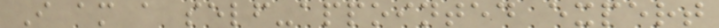I am a self-appointed expert
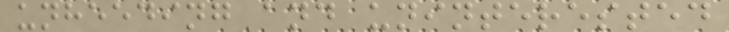unheeding and uninterested
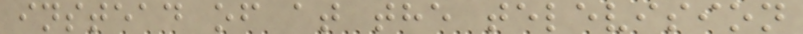instead of at the television
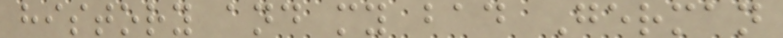history and my bad German
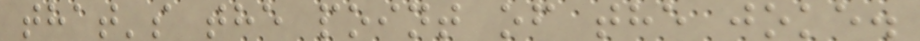that's the point of the joke.
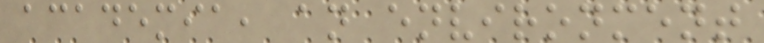academia, an environment
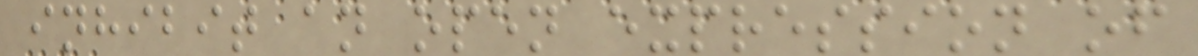inhibit an open expression of
